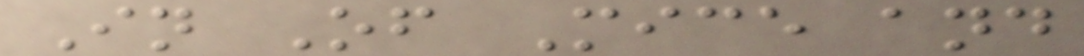In Of Mice and
